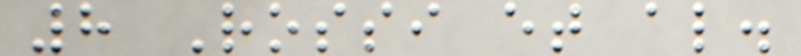8 Rossi et al.
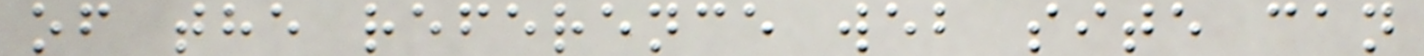of the reference web site can
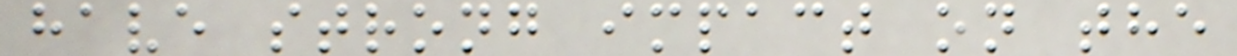have strong impact on the
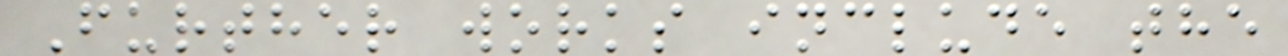Further works include the
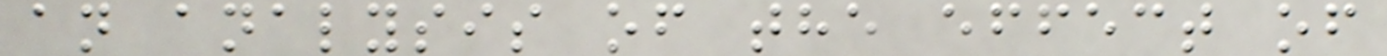an analysis of the effect of
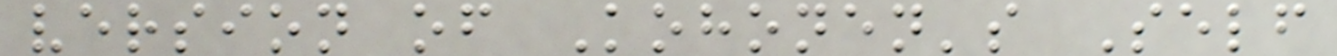version of Kohonen's Self
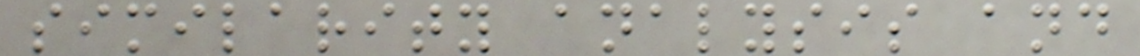similarity analysis and
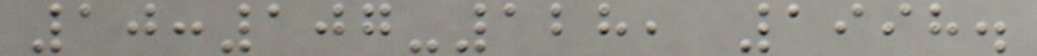10:107-128, 1998.
